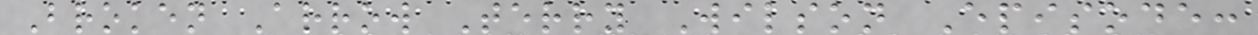Broken Arrow Terry Wilson Episode:
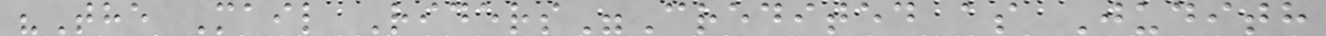"The Mail Riders"Credited as Judith
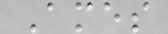Ames
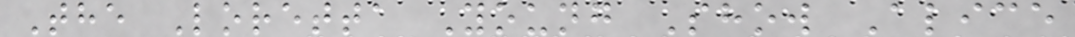The Loretta Young Show Alice
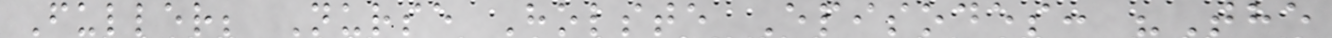Fuller; Nurse Holste Episodes: "The
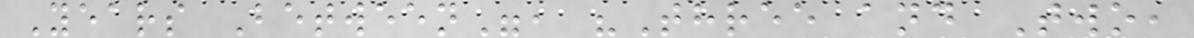Years Between", "Three and Two,
